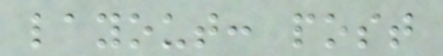layout: post
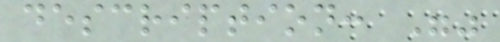description: ""
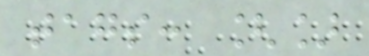tags: []
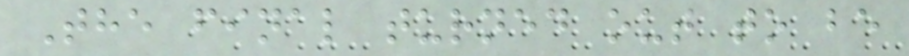The final turned out to be
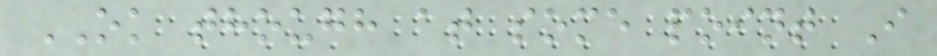OK though at some point I
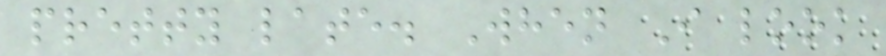pretty late. When I look
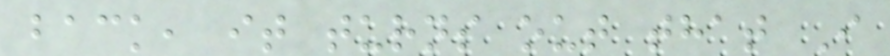back, it turns out that I
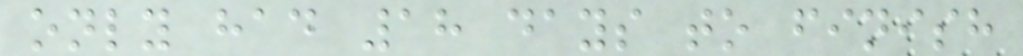only had 18 days to finish
